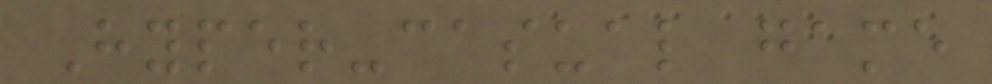Hyper-casual game
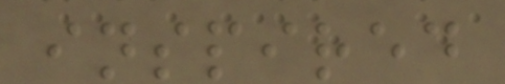inspired
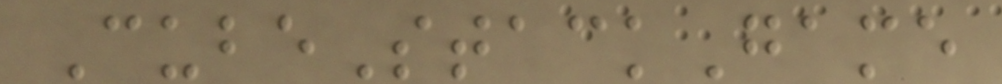CubeStackGame
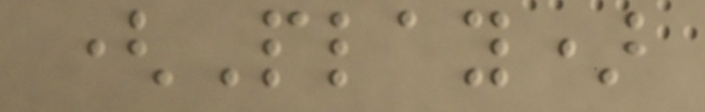(Play)
